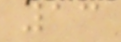13
